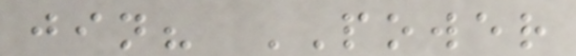jin? POWER
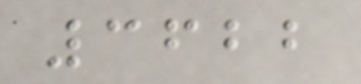3622
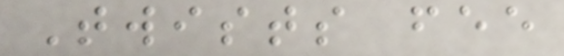Twists fee
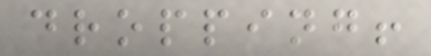dropping!
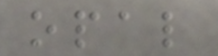opal
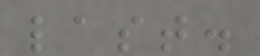last.
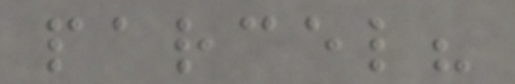parcel?
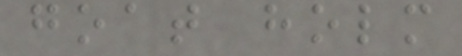goat holm
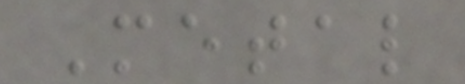Metal
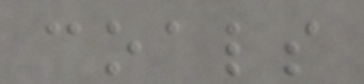coals
